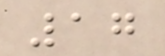17
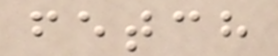fetch
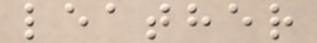leather
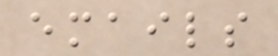emails
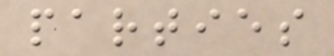parties
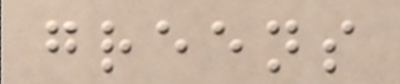greens
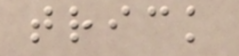trick
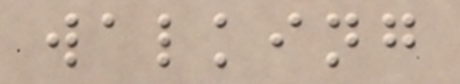walking
